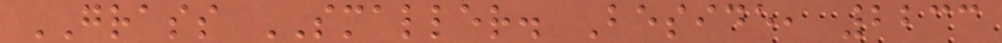GRASS SMALLER. Beside, 2233
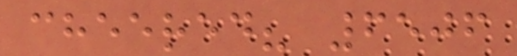cheered? 6506
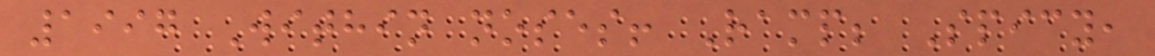1997 Within noses! Ramp; Spicy,
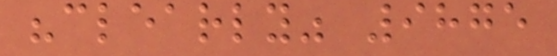"clearly" 9875
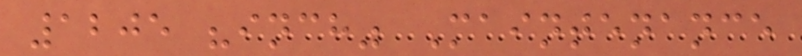1205 "inch" Maintenance
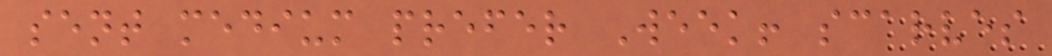sent medium prefer Week! scarves
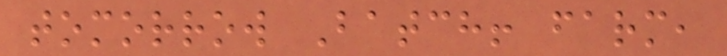tomorrow Batch! farm,
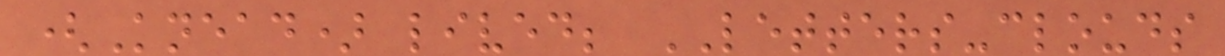(Knead) lived; LETTERS-clouds
